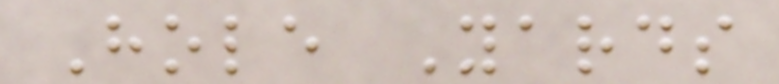Hole Yards
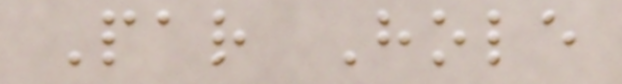Par Hole
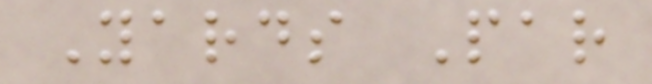Yards Par
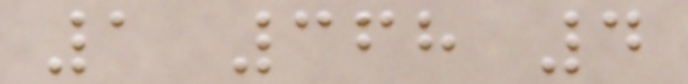1 368 4
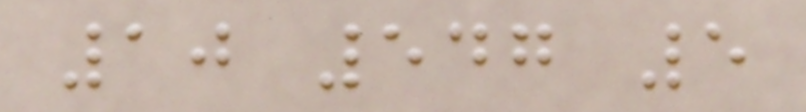10 547 5
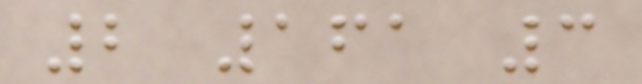2 161 3
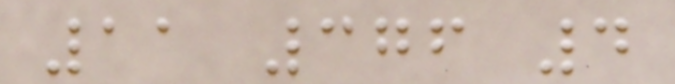11 376 4
